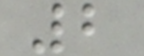2
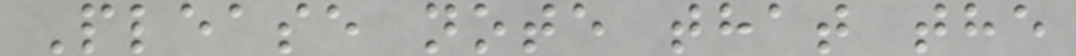Please note that the
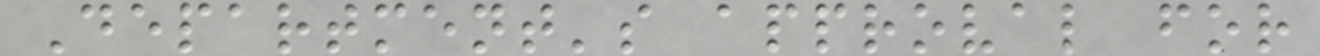Department's approval for
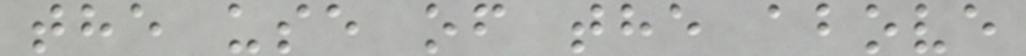the use of the above
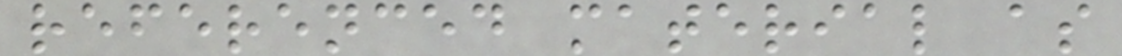referenced material as
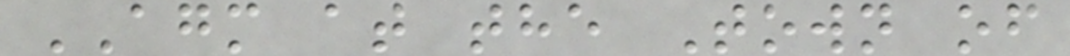AGM at the Town of
